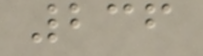236
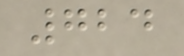724
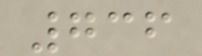736
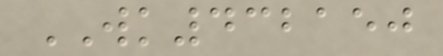WK432150
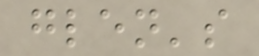glen's
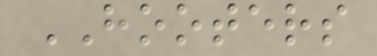HOOTERS
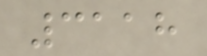3118
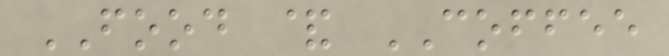FOOD & COFFEE
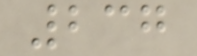237
